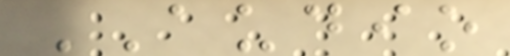AUDIO
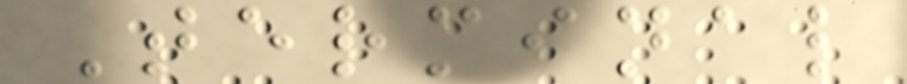Terminal
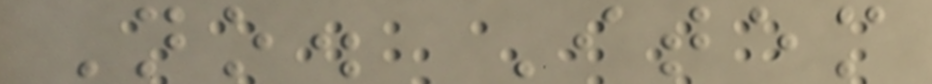No. Item
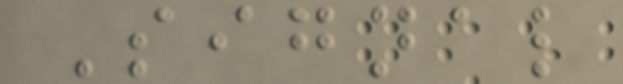Signal
